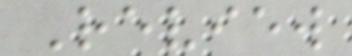Review
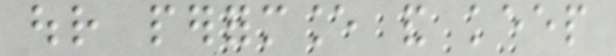our performance and keep
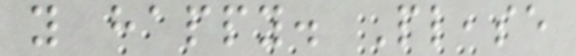you happy. Please
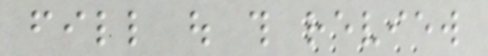fill out this review
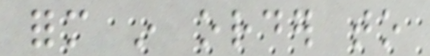form in order to
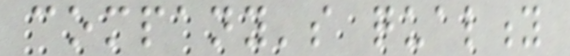company's quality
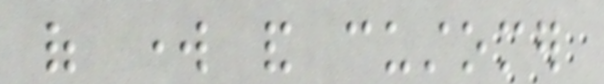of work and customer
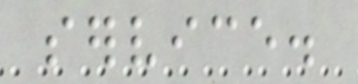service.
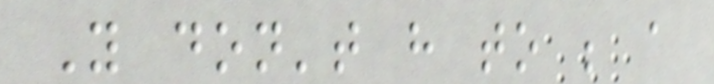You don't have to be a
